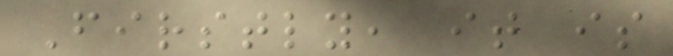Firstly, it is
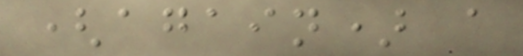(again) a
